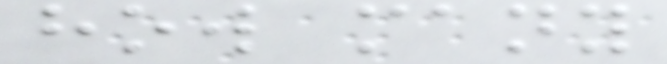how many
